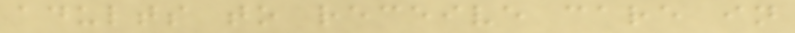adults to receive care in
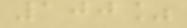100%
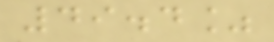49.4%
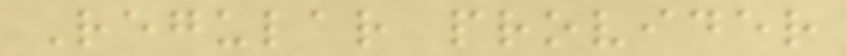Regular provider
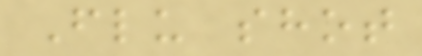Flu shot
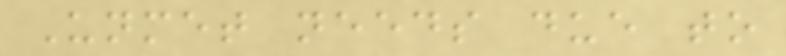Unmet needs due to
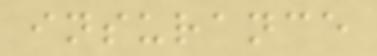insurance
